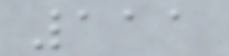111
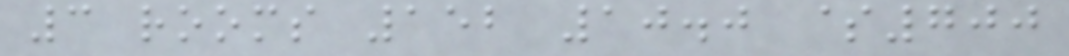3 rooms 152 10.0 $700
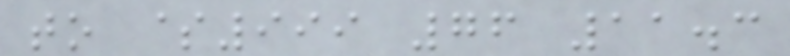to $999 76 11.3
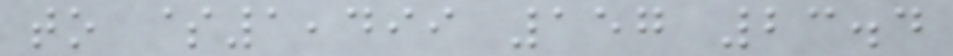to $1,499 157 23.4
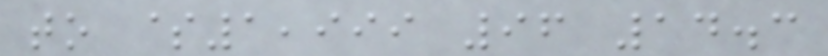to $1,999 96 14.3
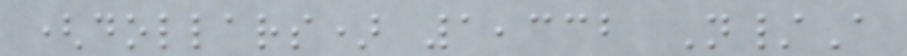(dollars) 1,332 N/A
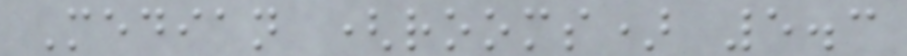Median (rooms) 5.3
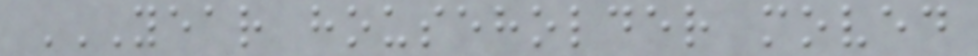YEAR HOUSEHOLDER MOVED
